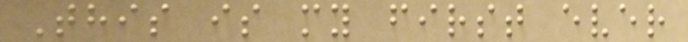This is my first ever
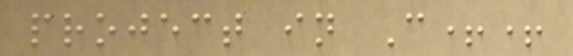project in C++
